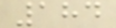184
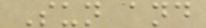Sun and
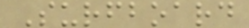Surfboard
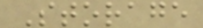Storage
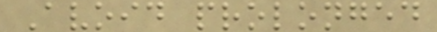Avoid prolonged
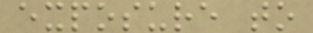exposure to
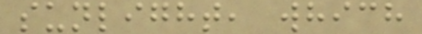sunlight, which
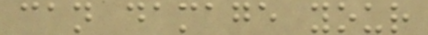can damage your
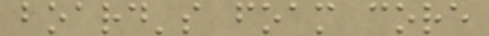board's foam core
